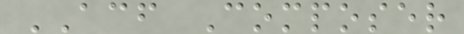ACF Composer
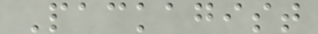Packagist
